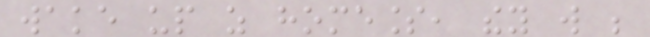wake up as homeless, they will be
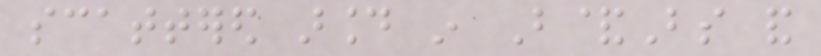scattered around in B&Bs and
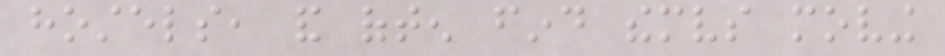hostels, and often find themselves moving
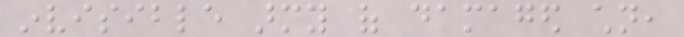invisible army of damaged children,
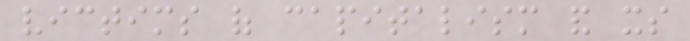victims of capitalism and its
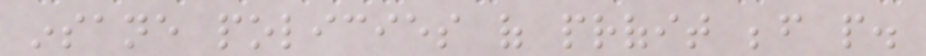insane policies of profit before people.
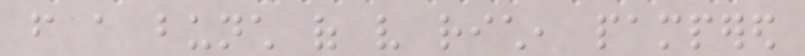from a bunch of very rich, pampered
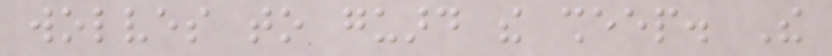wolves to guard the sheep. The
